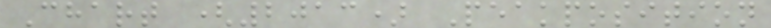Chart (2013) Peakposition
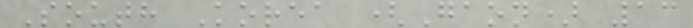South Korea (Gaon) 13
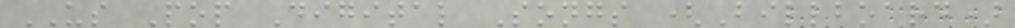US Pop Digital Songs (Billboard)
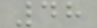48
